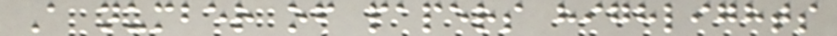A number of papers highlights
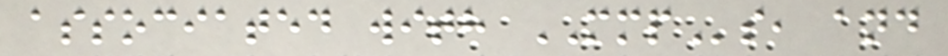associated with MMPs, and
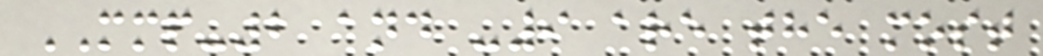MMP-2 and -9 are the most
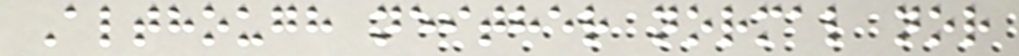Although neither normal nor
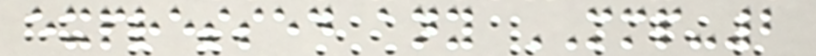expressed any MMP-2
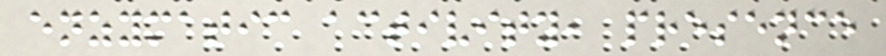enzymatic activity, presence
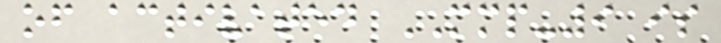of activated MMP-9 is
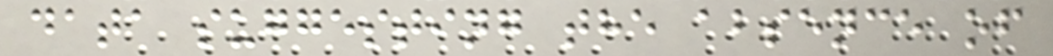data suggesting the absence of
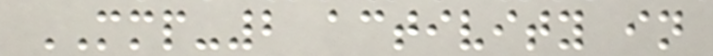MMP-2 activity in
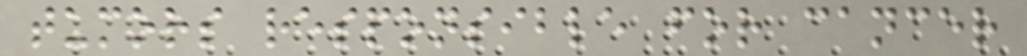tumors responsible for cancer
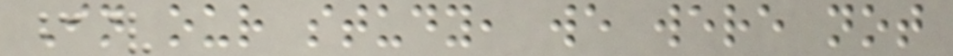In our study, we were not
